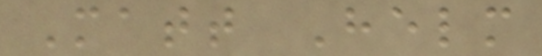Matt Helm
